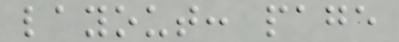layout: page
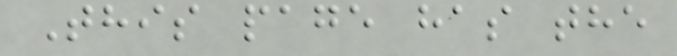This page has the
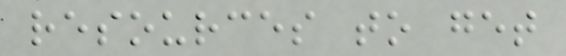resources to get
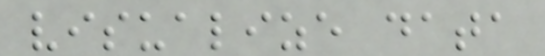visualize data
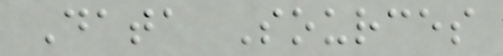Data Sources
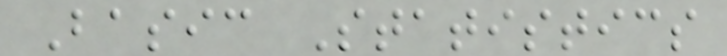Basic Statistics
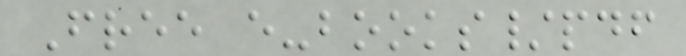Free e-books/pdf
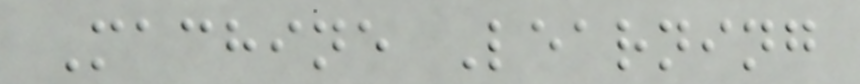Machine Learning
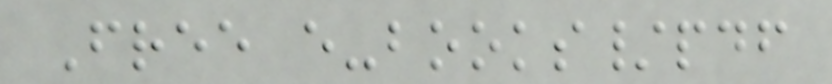Free e-books/pdf
